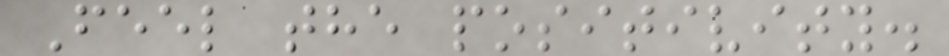Feel the positivity.
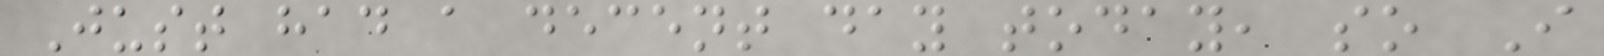Just had a decent day today, so I
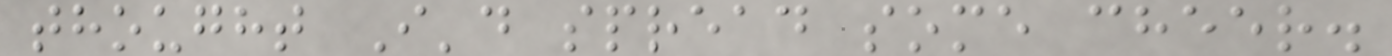thought I'd spread some cheer.
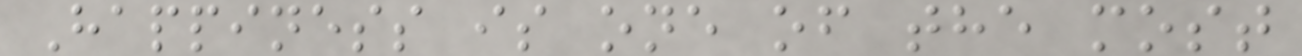Happiness is one of the most
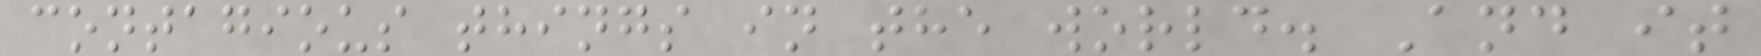contagious things in the world. And it
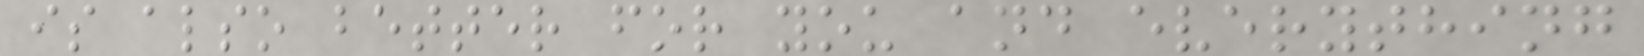is also better for you and everything
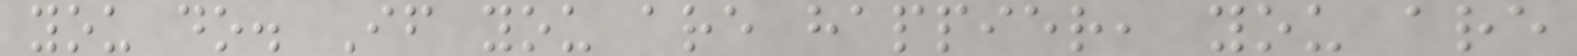you do. If you are happier, you are
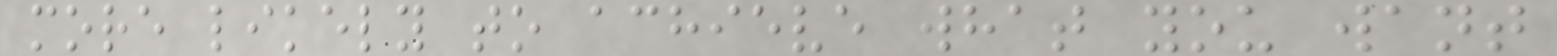more likely to achieve what you want
